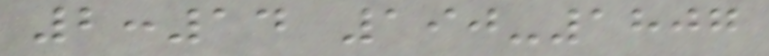2:14 190-1807
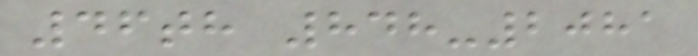46th 848-2081
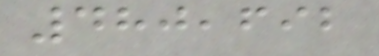480,692
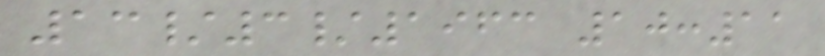13/3/1963 10:11
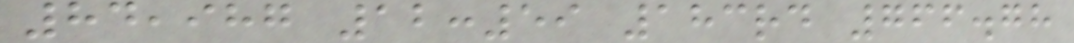84,987 12:59 183rd 766.78
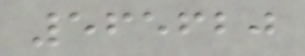565620
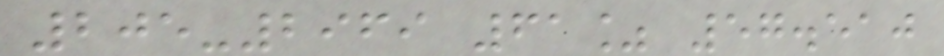205-2969 61% 57.510
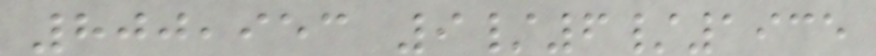800,953 9/6/1935
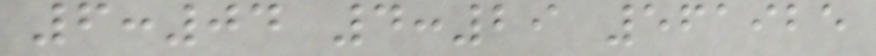6:04 4:29 561925
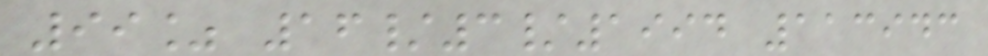99% 16/3/1994 113943
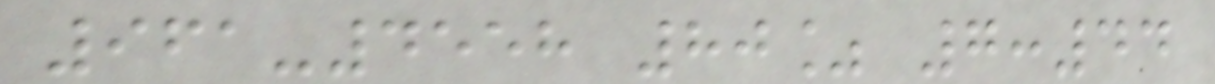961-4558 80% 7:44
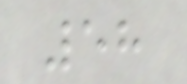58
